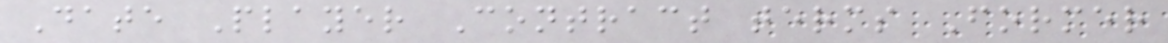Date Player Contract terms Former
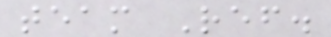team Ref.
